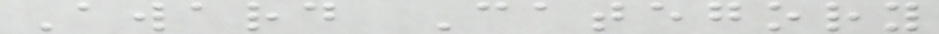Award Category
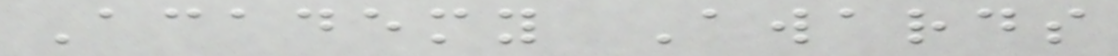Academy Awards
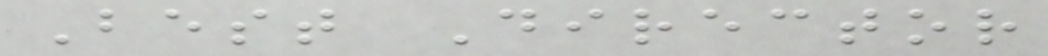Best Director
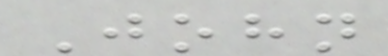John
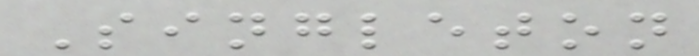Singleton
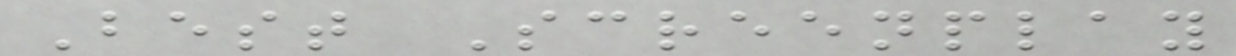Best Screenplay
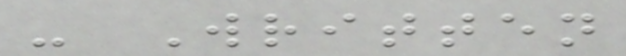- Written
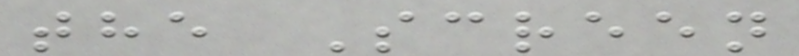the Screen
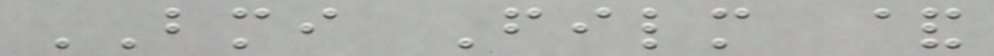BMI Film &
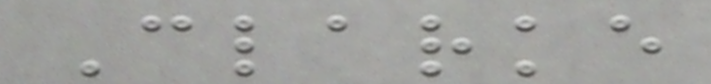Clarke
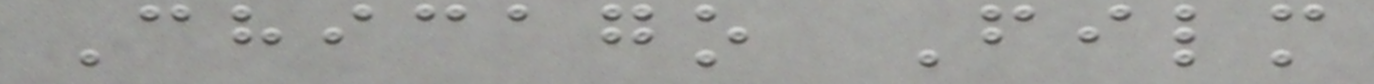Chicago Film
